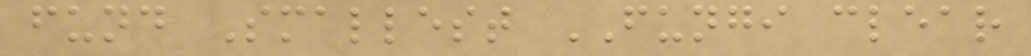fund Smallest FUNGI clear
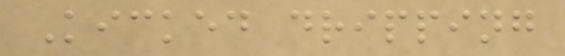Kicked dripping
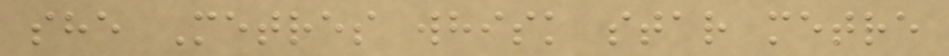she Metres whisk star metre
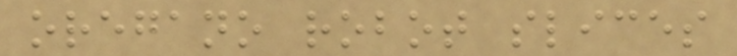oregano robot slices
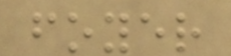foyer
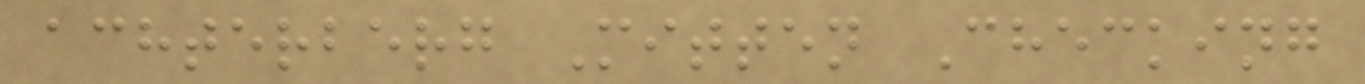achterberg Mitten Checking
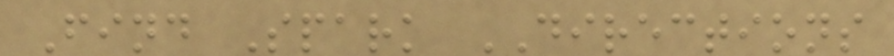Find Spark DIRECTIONS
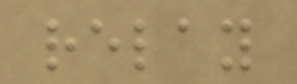relay
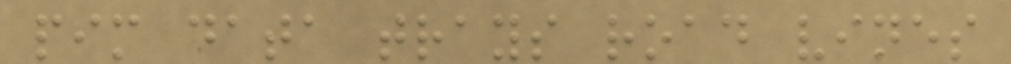pim data trays road vines
